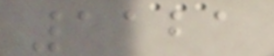1121
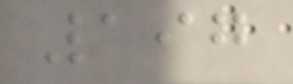197
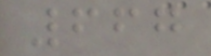667
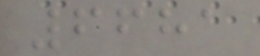6681
